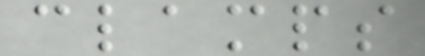clamps
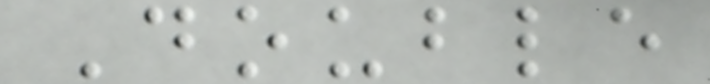Double
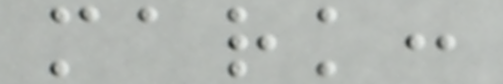mark:
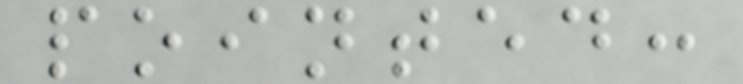pointed:
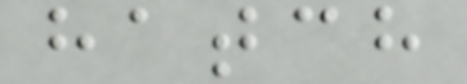hatch
